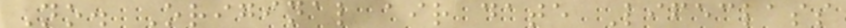No. Original air date Lifeclass
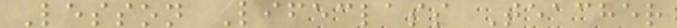Lesson Lifeclass Teacher
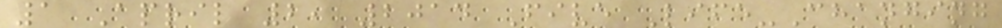1 April 2, 2014 Five Life-Changing
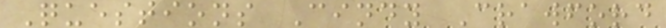Questions Cindy Crawford
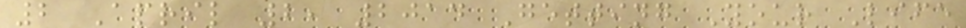2 April 2, 2014 Getting Your Life
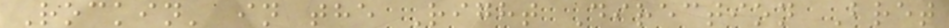Rockin' in the Right Direction Bret
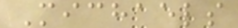Michaels
